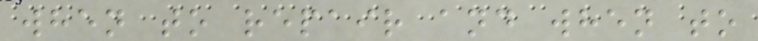when to repair and when to
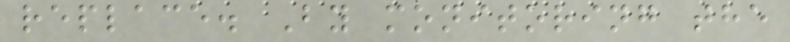replace. By monitoring the
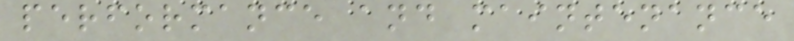performance and maintenance
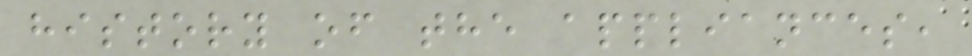history of the appliances,
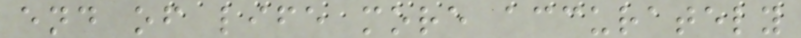end of life more accurately
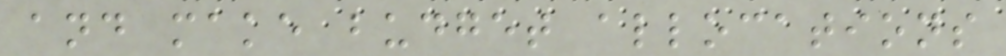and make budget allocations
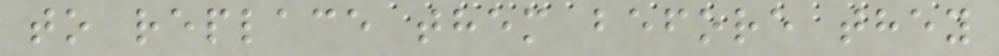to replace them before they
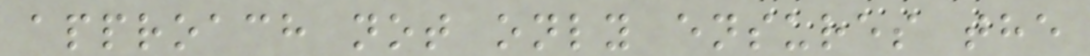approach not only ensures the
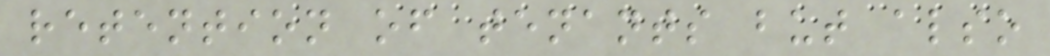retention of tenants but also
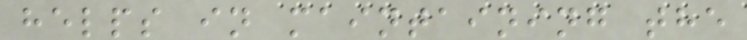helps in maintaining the
